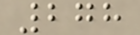278
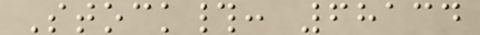Stock#: 68134
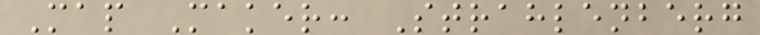Map Maker: Strahlenberg
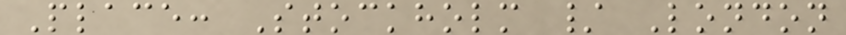Place: Stockholm / London
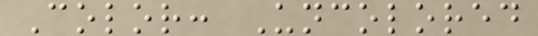Color: Uncolored
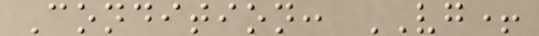Condition: VG+
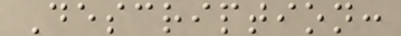Description:
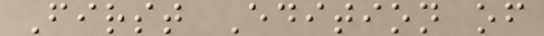First Edition of
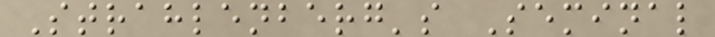Strahlenberg's Seminal
